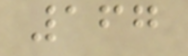167
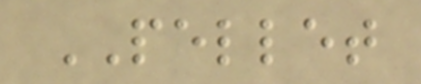PELLET
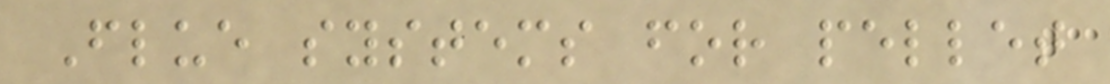Flue systems for pellet
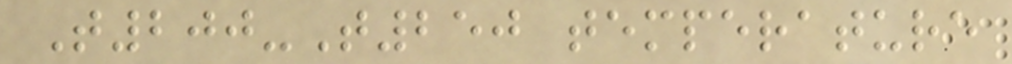T200-T250 temperature
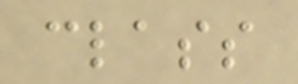class
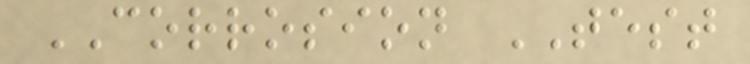CORROSION TEST
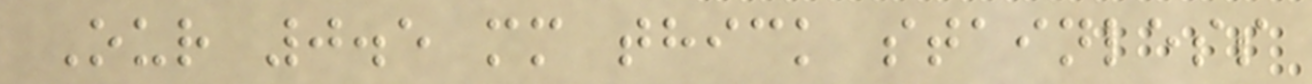Our 0.5 mm thick stainless
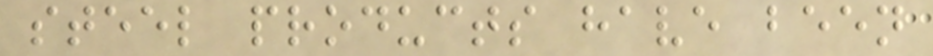steel products have been
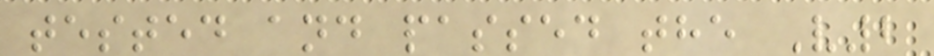tested and passed the V2
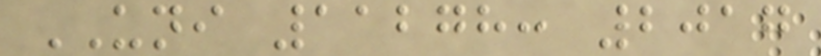UNI 11278: 2017
